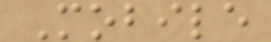Mobile
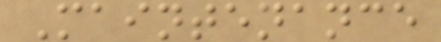Maintenance
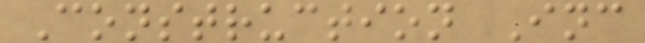Construction Inc
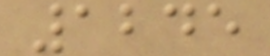1245
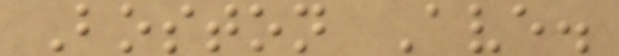Boston Ave.
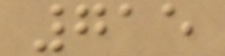715
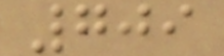709
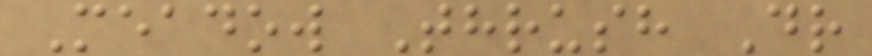Meadow Thrush Dr
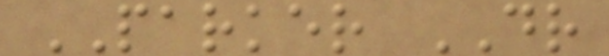PARKER DR
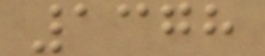1378
